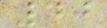40
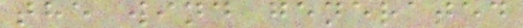the wind generated
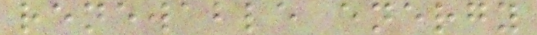renewable energy
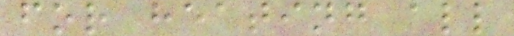for heating all
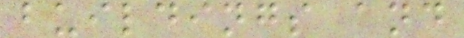buildings and
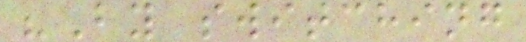"By switching
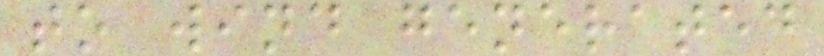to wind generated
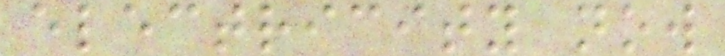electricity now
